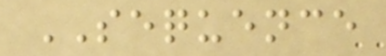SEQUENCE
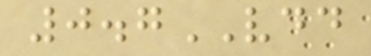0.7VDD
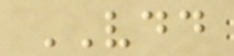VDD
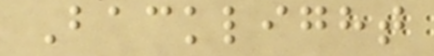Backlight
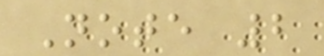Note 2
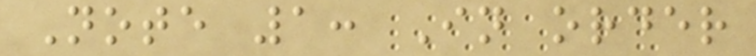Note 1: In order
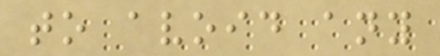to avoid any
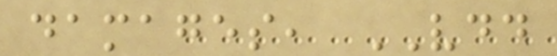damages, VDD
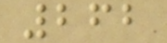262
